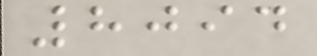8094
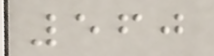560
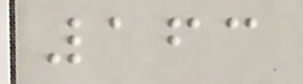163
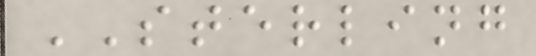STERLING
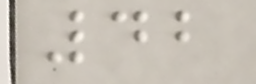42
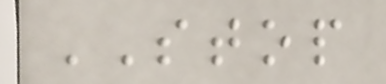STOP
